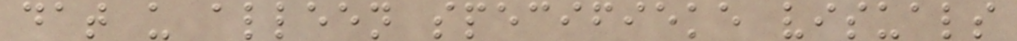dat u alleen specifieke visuals
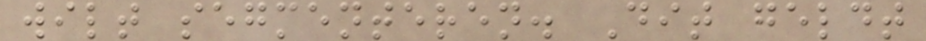wilt segmenteren. Dit geldt
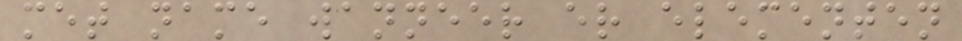met name wanneer er elementen
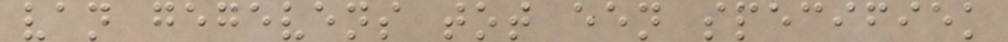van gegevens tot een specifiek
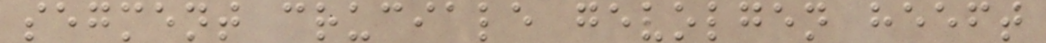segment cruciale gevolgen heeft
